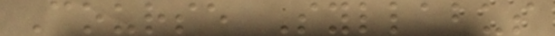Course Syllabus
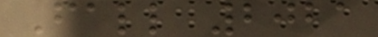Fall 2021
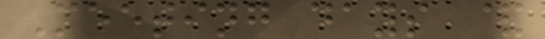Meeting days &
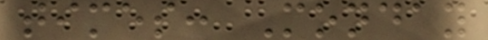times: Monday
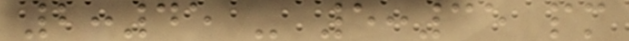2:45 - 5:35 pm
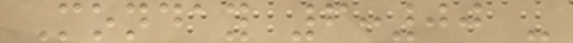Monday 6:00 -
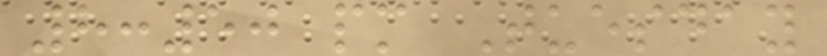8:50 pm Tuesday
